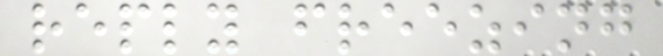reply freezing
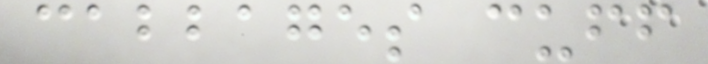cabbages cuff
